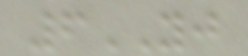6YJ
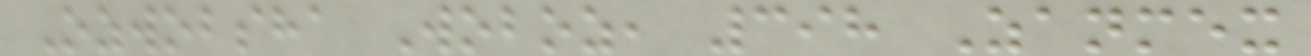Ozwobsha Woboz, 398 Zanmex
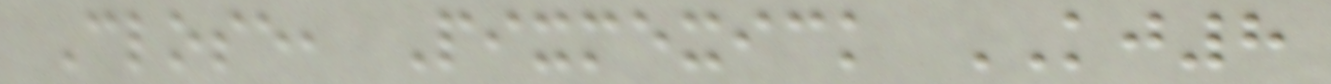Close, Pixmexick KJ8
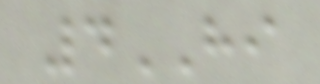4HI
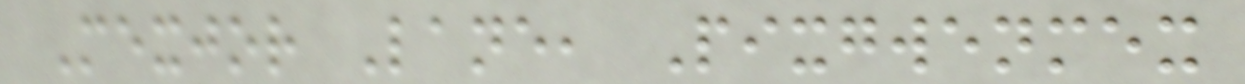Mexjor Lane, Pixgwenmex
